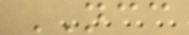NCC
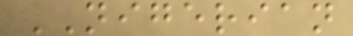NIGERIAN
